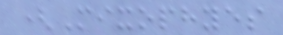(Mixophyes
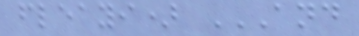fleayi) AND
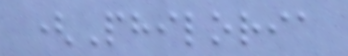(Philoria
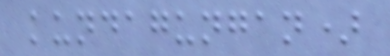kundagungan)
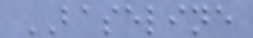BASELINE
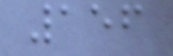156
